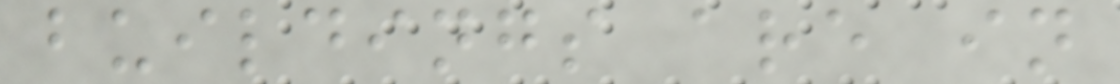buildings are in
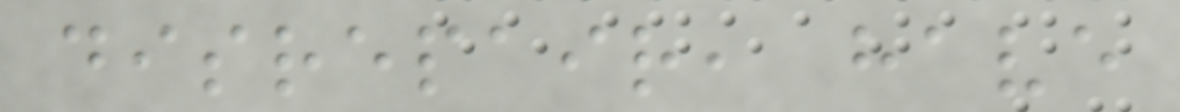disrepair, have
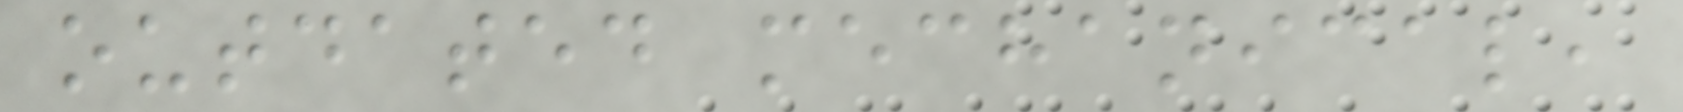outdated mechanical,
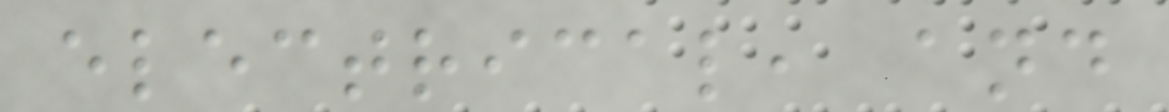electrical, and
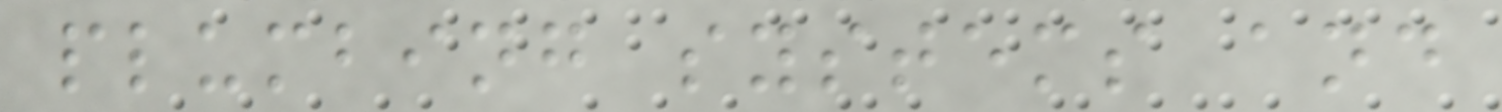plumbing systems and
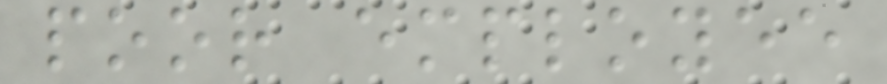poor employee
